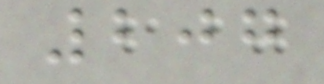207
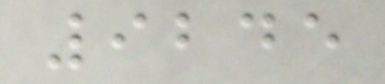9245
